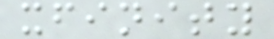xfinity
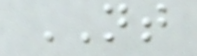NT
